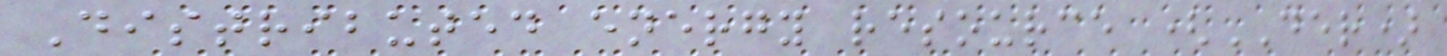Distributed energy resource (DER)
